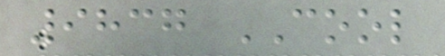9837 COOL
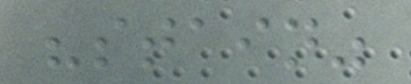"stain"
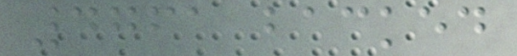4761 backed
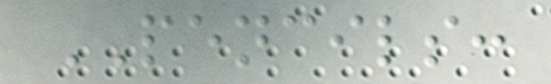PENCILS:
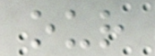our
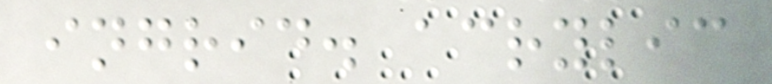ingrid. acrylic
